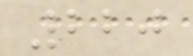220
